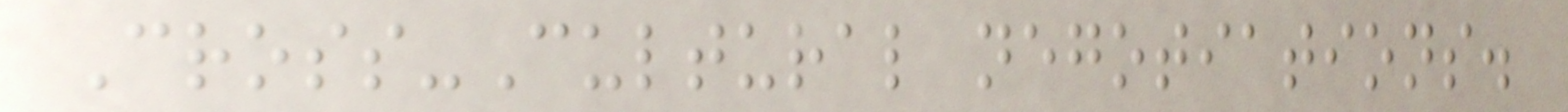Cross-Cultural negotiations.
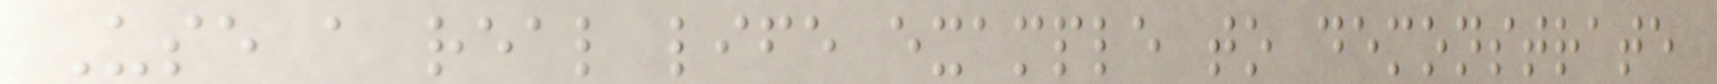Use a real life example to demonstrate
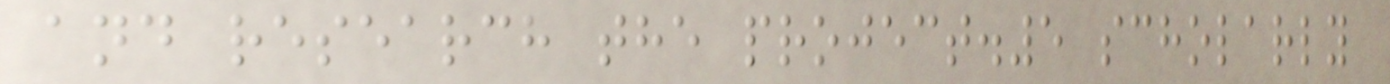and research the project.5 scholarly
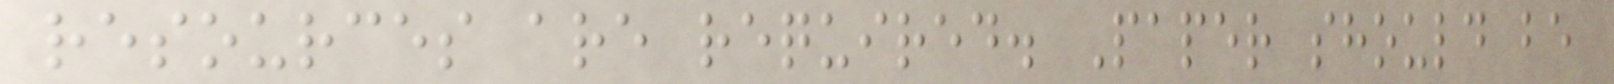resources are required. Paper should be
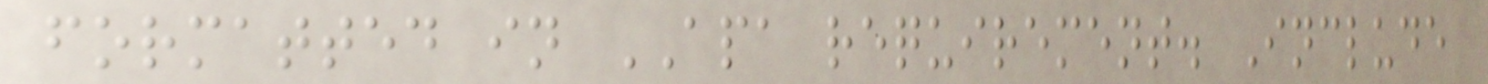formatted in APA requirement. Include
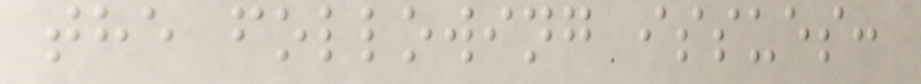the following issues:
